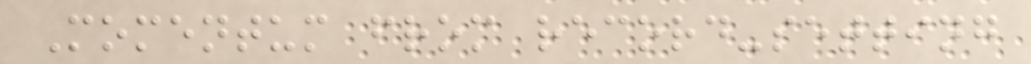Momentum from record-setting
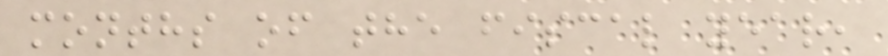months of the fiscal year,
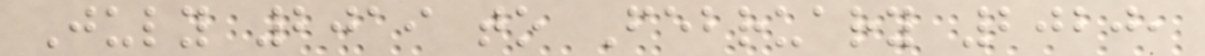July 2019 to February 2020,
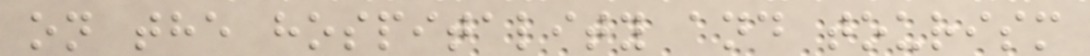on the hospitality and tourism
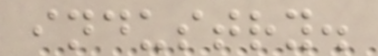industry.
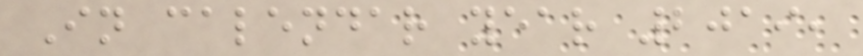In calendar year 2019,
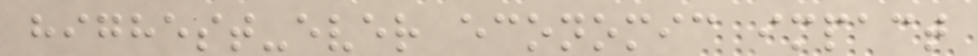highest-ever economic impact
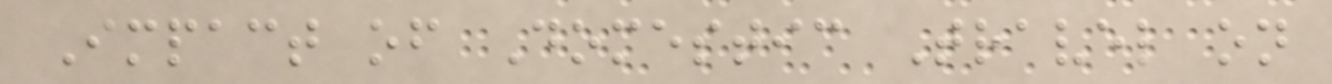Impact of Domestic Travel on
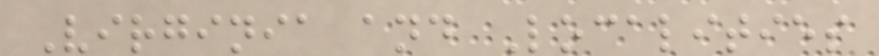Virginia and Localities
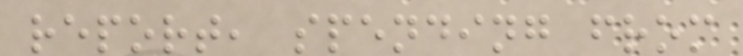report, spending from
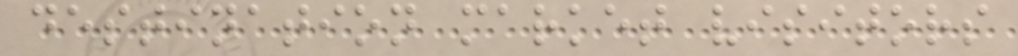destination market visitors
